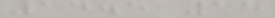14.5 15
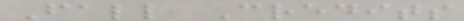Fall Credits
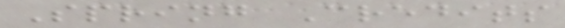Spring Credits
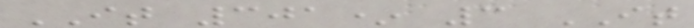IT 301* 3 IT
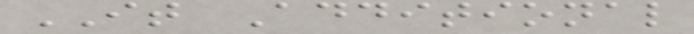IT Additional
